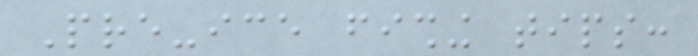Pre-ice fishing tips:
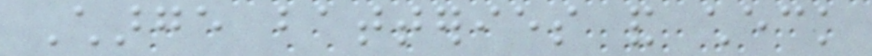Charge batteries and check
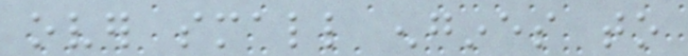over small engines to
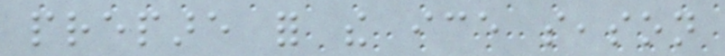prepare for the ice season
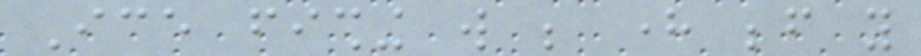Ice fishing will be here before you
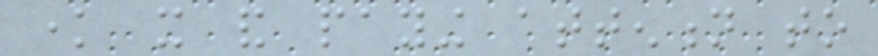know it and paying attention to
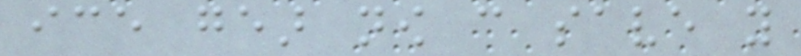ice gear now can save you
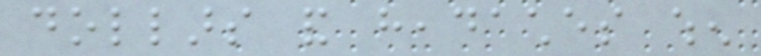dollars and headaches when
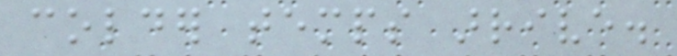colder temps arrive.
